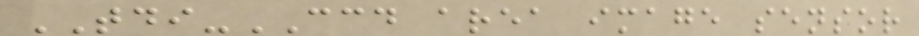TDI-CCD area image sensor
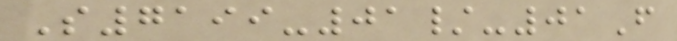S7199-01/-01F
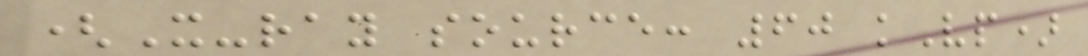(X-ray source: 60 kVp)
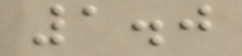1.0
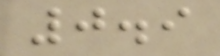0.9
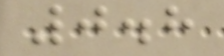0.8
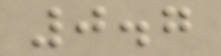0.7
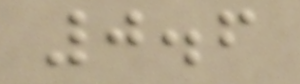0.6
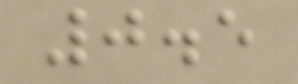0.5
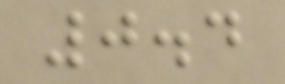0.4
